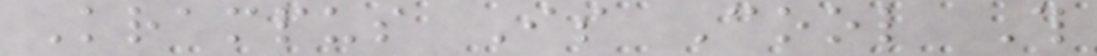Krampus Is Cool This
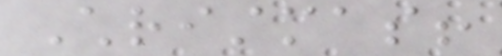Christmas!
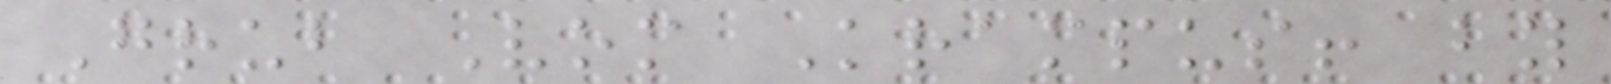Grub Vom Krampus! by
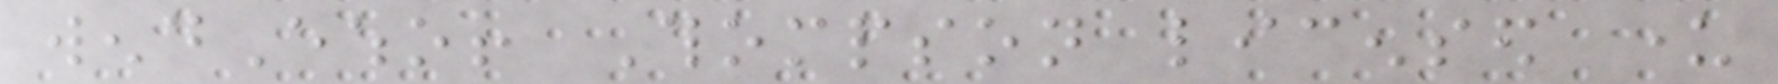wendEwho! Thompson licensed under
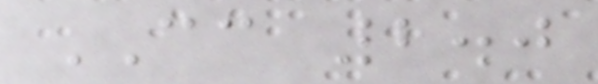CC 2.0
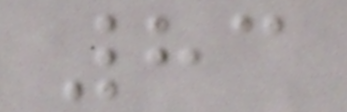83
